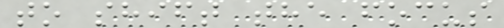to shift the focus
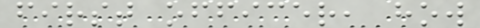first officer, how
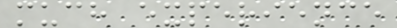much experience
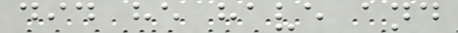did he have and
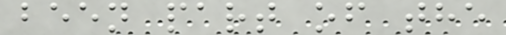been part of the
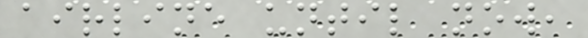airline until now,
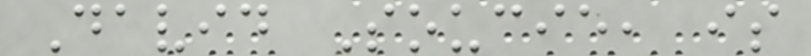David Soucie, is
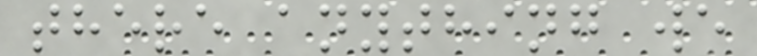there anything we
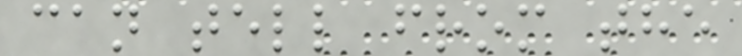can tell from the
